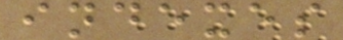indexes
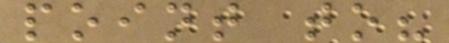point to?
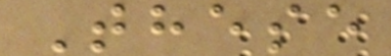These
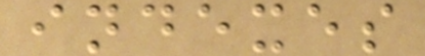indexes
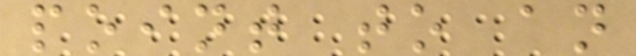point to an
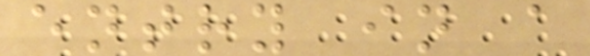entry in a
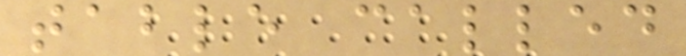table called
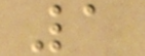1
